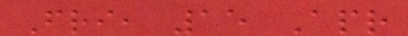Fri, 15 Apr
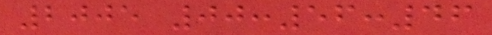2005 00:56:46
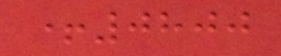+0800
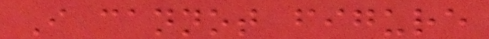I cannot figure
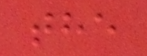the
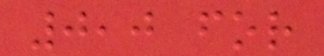0,0 for
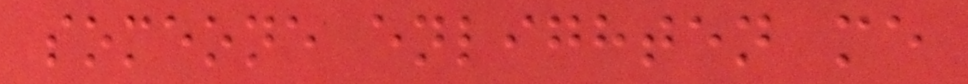someone enlighten me
